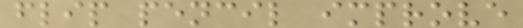flip pencil improve
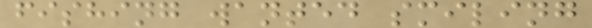fishing wanted smiling
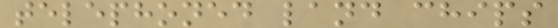telephoned land chips
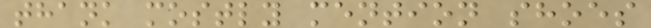thank mostly mention shoes
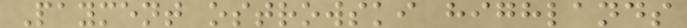Payment ostrowski highlands
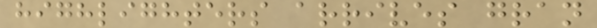highlighters arrives gran
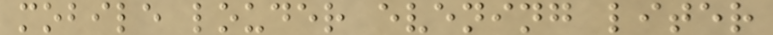mobile louder evening liter
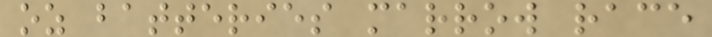oz batteries marrow race
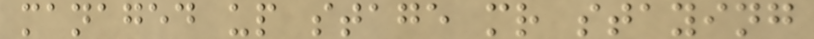managed up stage mr staying
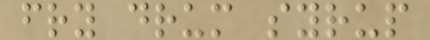fry drum syrup
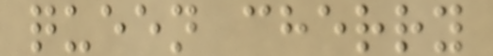queen cherry
